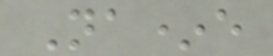Na*e
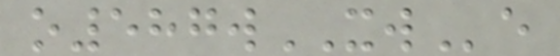o587wXWe
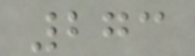273
